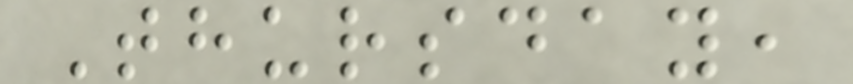Thursday,
